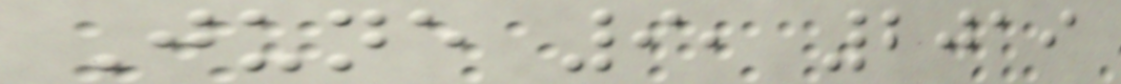June 9, 2019
